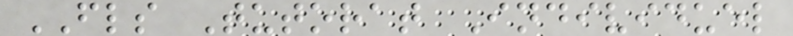FLS Tutorat Individuel
